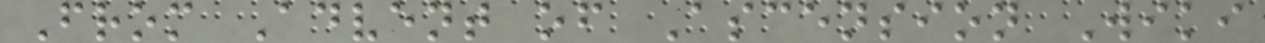From Advent of Ascension Wiki
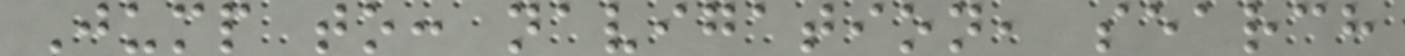Jump to: navigation, search
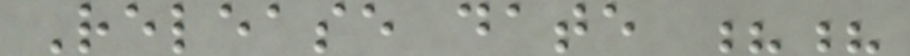Release date ??
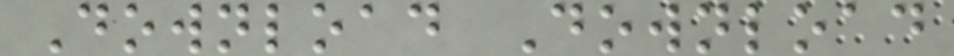Download Download
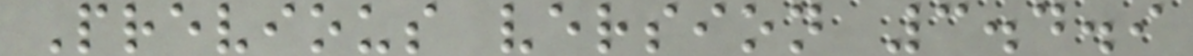Previous version 3.4.9
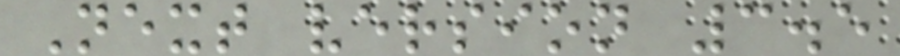Next version 3.5
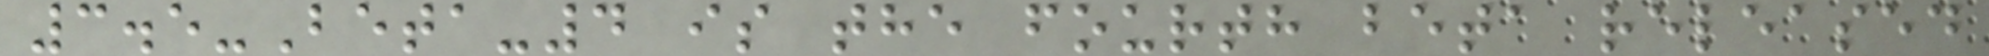3.5-Beta-4 is the fourth beta released
